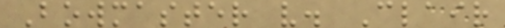Bowmaster v. Clair
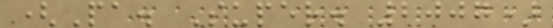(Pa. Super. 2007)
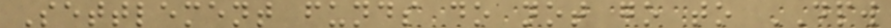Settlement funds do not go to DPW
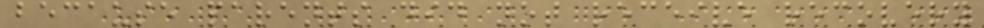because parents did not receive recovery
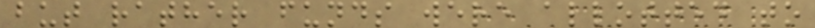but rather funds were allotted to
